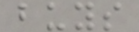buys
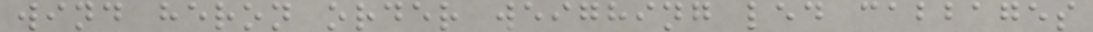wind heron order weighing led cabbages
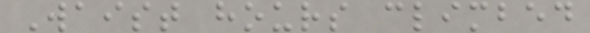Waist hours climbed
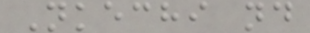Nkechi nd
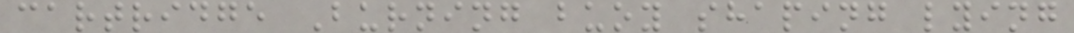cartridge Burning buoy shaping lying
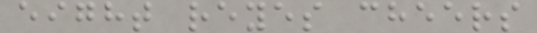eight reyes cheers
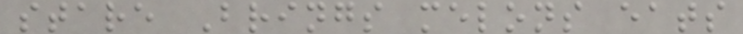stare Brings melons eats
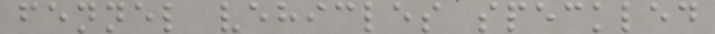fennel vehicles speckled
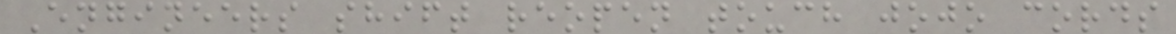Engineers shift reopen touch jojo cords
